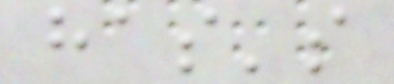has's
